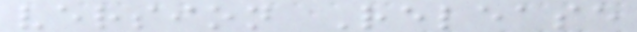version Release
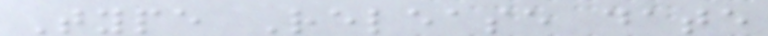Type Release date
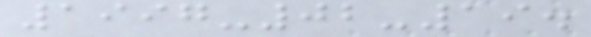1997-02-19.
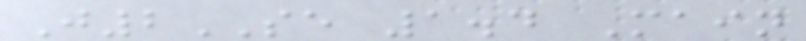J2SE 1.4 Main
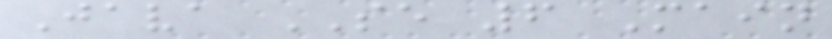Java SE 6 Main
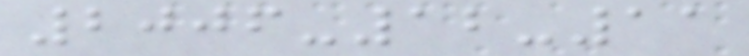2006-12-11
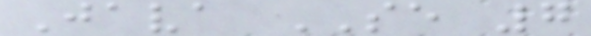Java SE 7
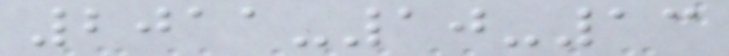2011-10-13
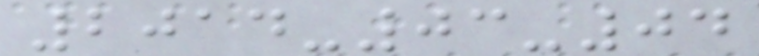2014-03-04
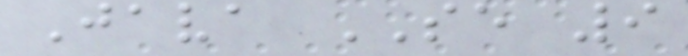Java SE 9
